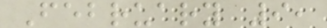February 9,
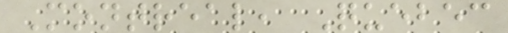Montreal, Quebec
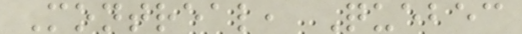Montreal, Quebec
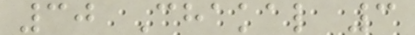30 Chakal 3
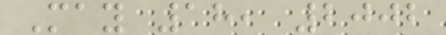May 18, 2002
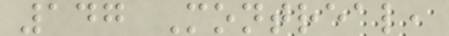147 Montreal,
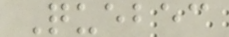Quebec
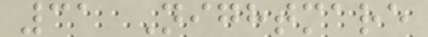31 Nightmare
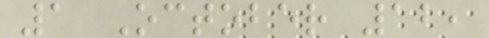1 October 12,
